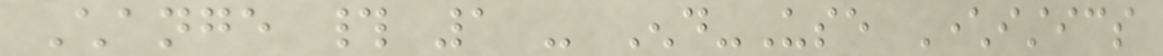Change # 1 - End-Use Characteristics
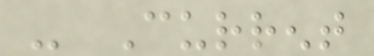- Current
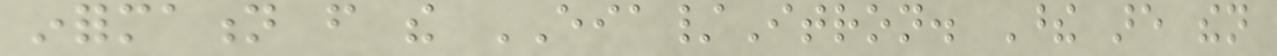information from the EIA/Itron. These are then
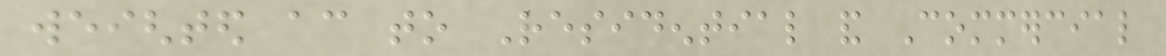weighted according to Residential and Commercial
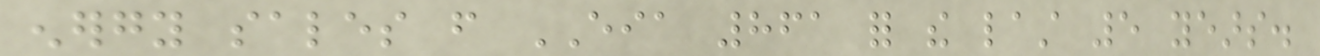energy sales from EIA 861 for the last 5 years.
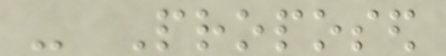- Proposed
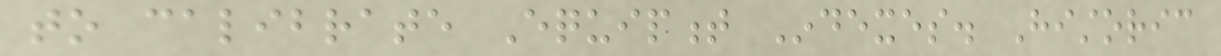to calibrate Equipment Indexes. Historic
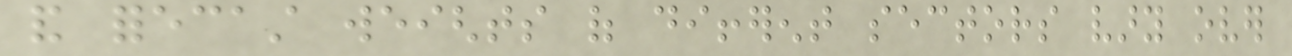and forecast weights of different sectors vary over
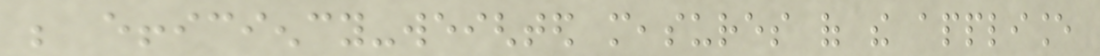be efficiency-weighted measures of the appliance
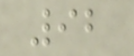92
